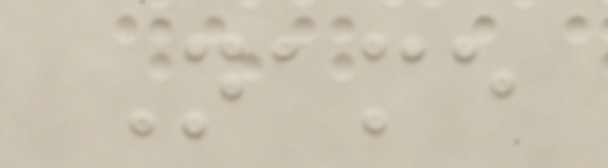Name
